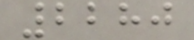2280
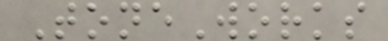ToneWorks
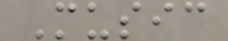Music
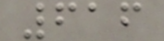616
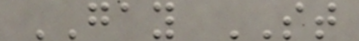GAY ST
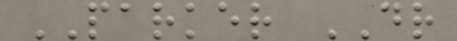PARKER DR
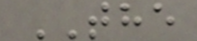THE
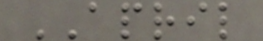APRIL
